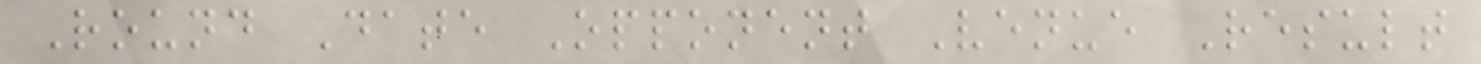Round Date Opponent Venue Result
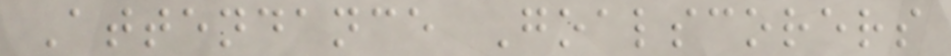Attendance Goalscorers
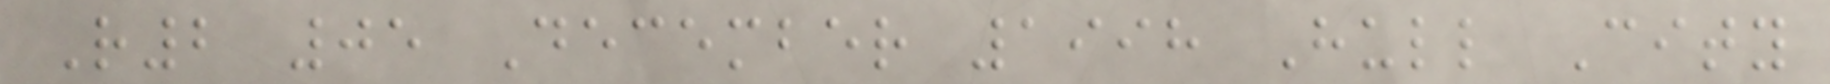R2 05 December 1998 Hull City
